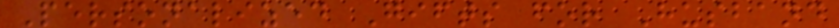Personalized Gifts for Husband
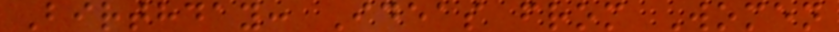Birthday: Ideas from Women
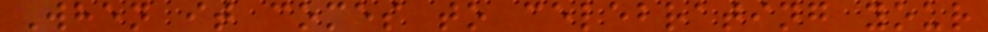When it comes to celebrating your
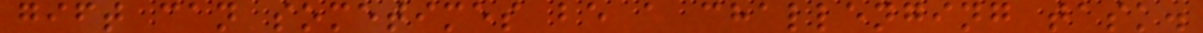gift can sometimes be a challenging task.
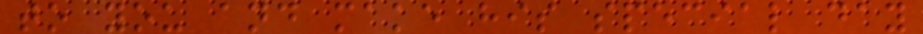to you and make his special day
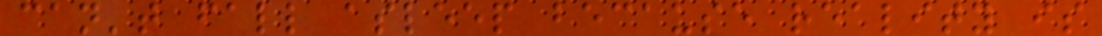can't fall asleep because reality is
